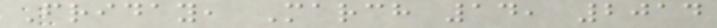Friday, March 14, 2014
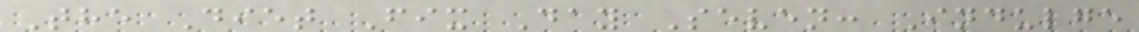The Diet Fix Day Seven: Indulge
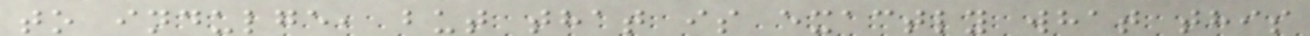to indulge, but that is exactly what this
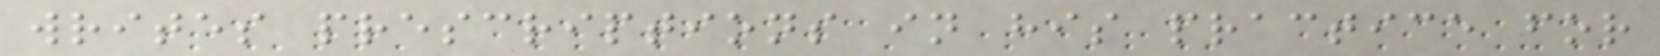writes prescriptions in his practice for
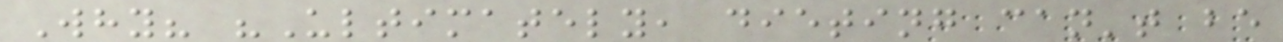Why? "Ultimately, dieting can't be
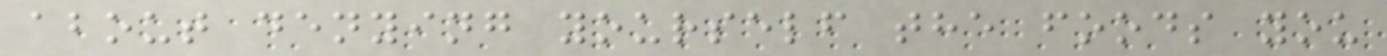about denying yourself the foods you
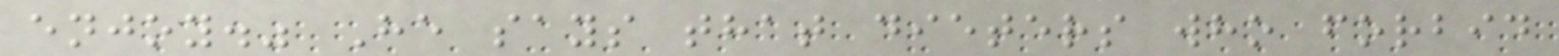enjoy." He says that dieters who forbid
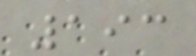193
